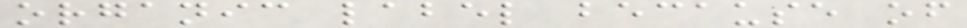organic label because of
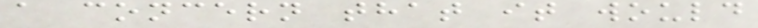a concern that it would
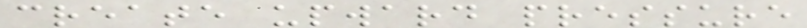create upward pressure
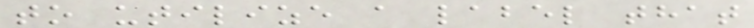to utilize a label that
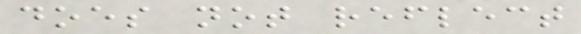does not reflect
